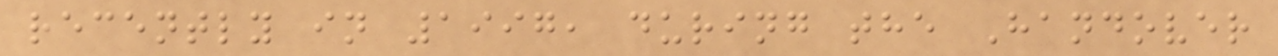recently in 1997, during the Handover
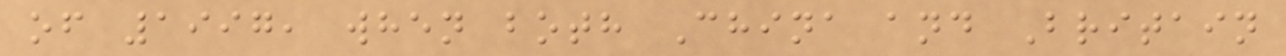of 1997, when both China and Britain
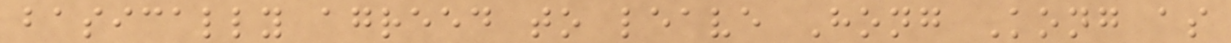basically agreed to leave Hong Kong as
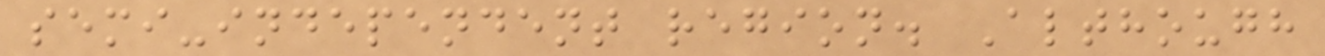semi-independent region. Although
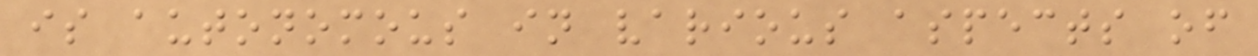is autonomous in various aspects of
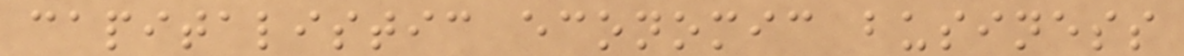capitalistic economic business
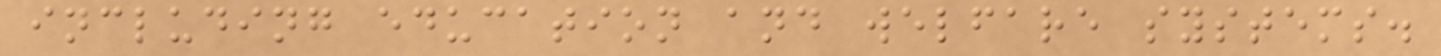including education and welfare systems.
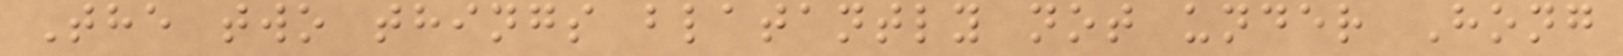The two things blatantly not under Hong
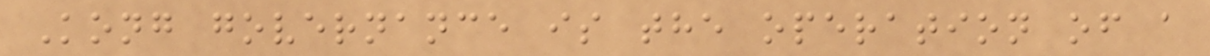Kong governance is the operation of a
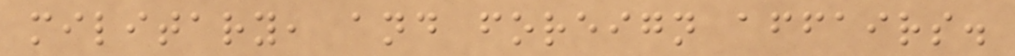military, and foreign affairs.
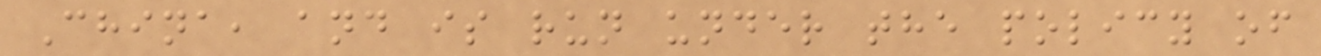China, and is run under the policy of
